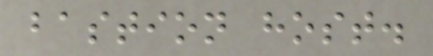bastion host.
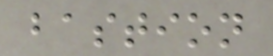bastion
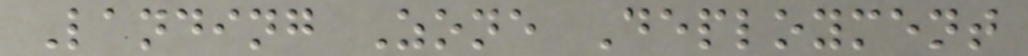Landing Zone Deployment
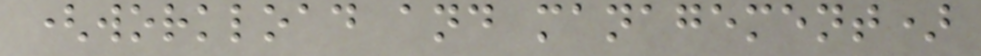(workload and management)
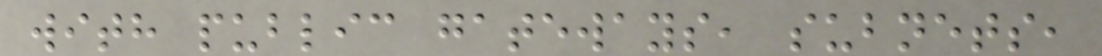with public gateways, subnets,
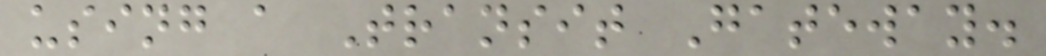using a Transit Gateway.
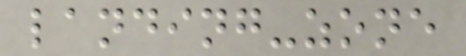landing-zone
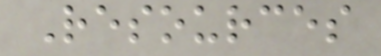Resources
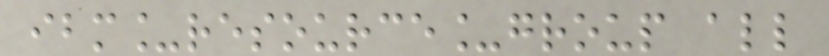ibm_resource_group all
